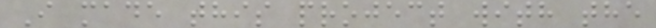I made this project with the
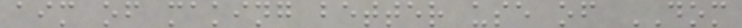aim of making better use of DOM
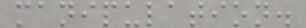manipulation.
